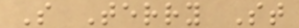S Terry St
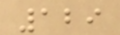129
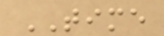TIME
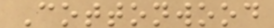Cottonwood
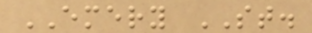EMERY ST.
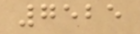7525
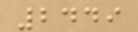2449
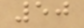50
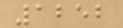1252
